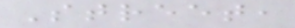Street,
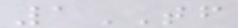1TF
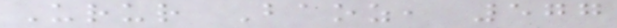Urur Baoz, 577
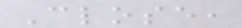Close,
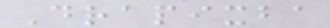Drapixba
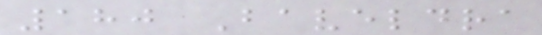180 Baveldra
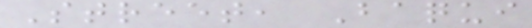Street, Baqui
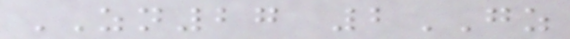ZN27 2GZ
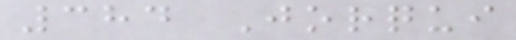384 Jorqui
